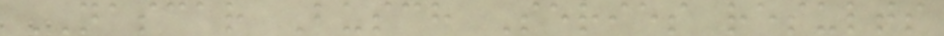NASCAR Busch Series results
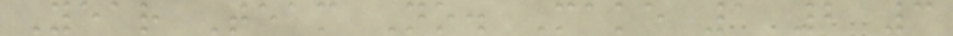Year Team No. Make 1 2 3
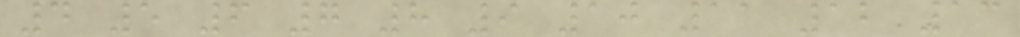4 5 6 7 8 9 10 11 12 13
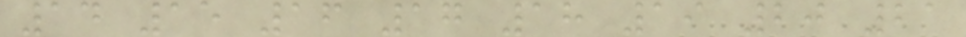14 15 16 17 18 19 20 21
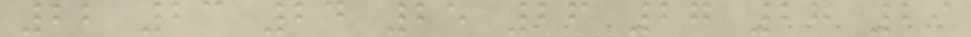22 23 24 25 26 27 28 29
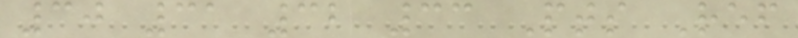30 31 32 33 Pts Ref
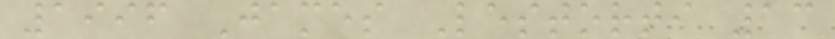1996 James Lestorti 13
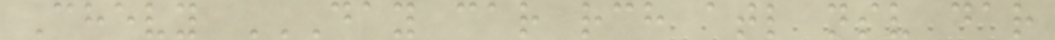Chevy DAY CAR RCH ATL NSV DAR
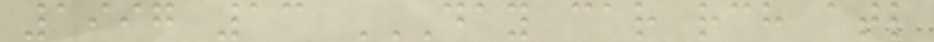1997 13 DAY CAR RCH ATL
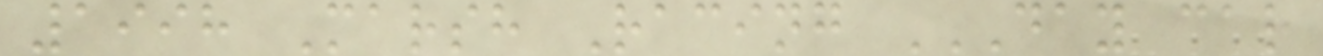1998 Marsh Racing DAY CAR
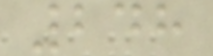248
